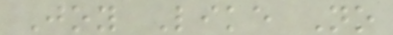Joy Like No
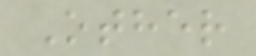Other
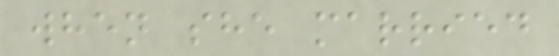when she married
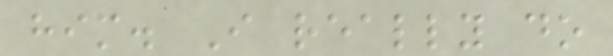him. I really do
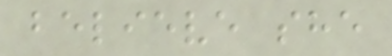believe she
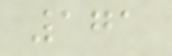171
